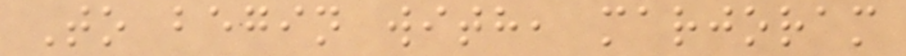To begin with, marjoram
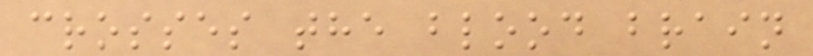crosses the blood brain
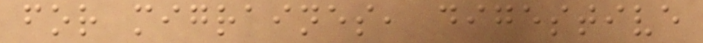for migraines, digestive
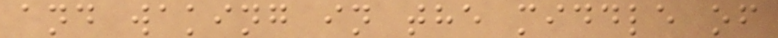and waking in the middle of
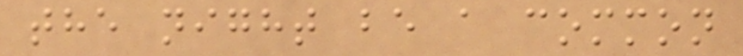the night be a common
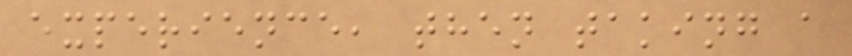experience, then taking a
